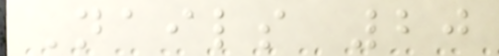Nails 20
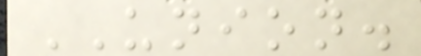UNION.
